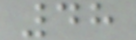48
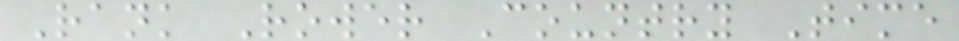Rank Rower Country Time
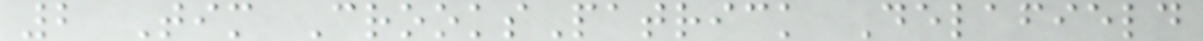2 Tim CrooksPatrick Delafield
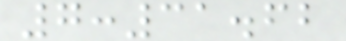7:31.62
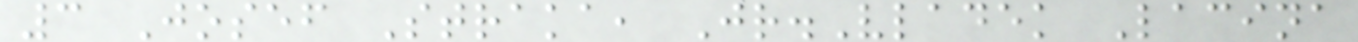3 Josef Straka, Jr.Vladek Lacina
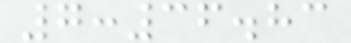7:36.83
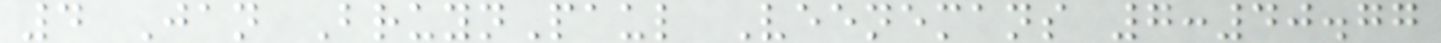4 Jan BruynPaul Veenemans 7:40.77
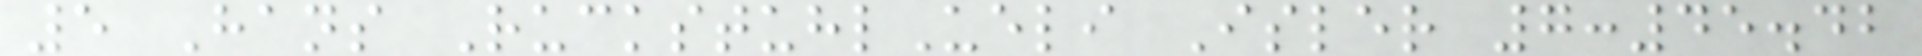5 Hans RuckstuhlUeli Isler 7:45.42
